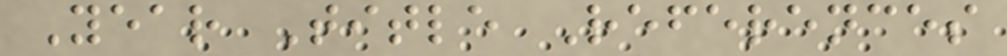Year Title References
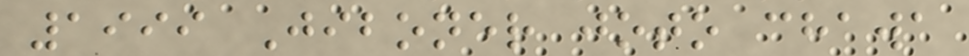1999 Jiboner joto chawa
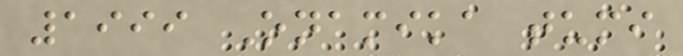1999 Onamika tumi
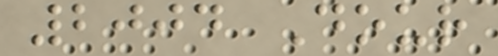2004 Dour
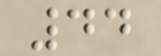44
